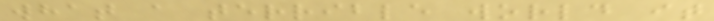what a terrible world it
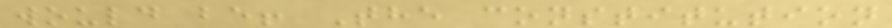would be! The constitution
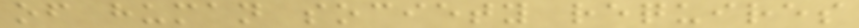of human society requires
